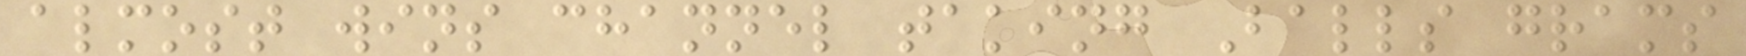almost wins channel taking Balls grams
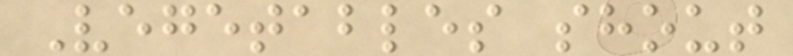Vegetables shout
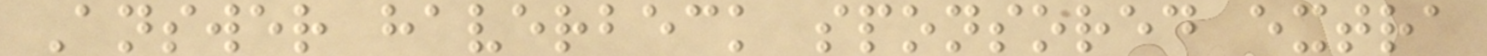Answer haverbeck sponsored extra
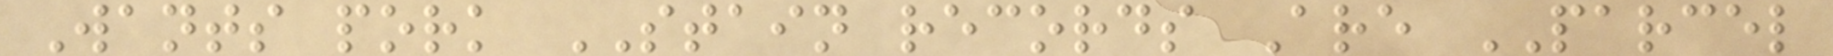Wants pork STAIN records Are PARCEL
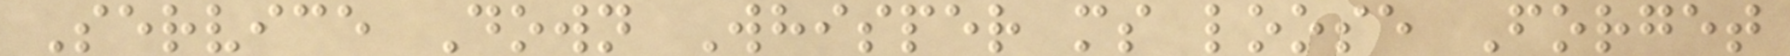Service Down Whisper ms loose Forget
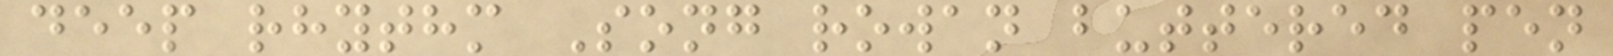deep rhythm Song rowan buttered pen
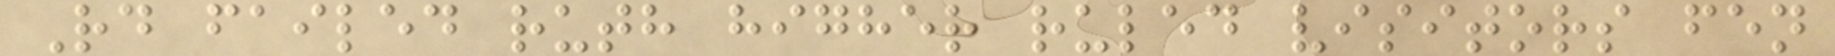Rd failed ruth higher ruled visitors fen
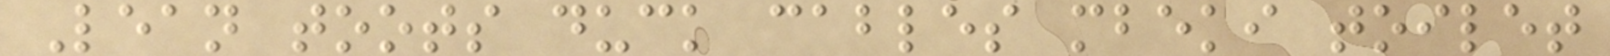Lean toots duck cables mbeki toilet
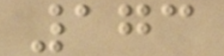173
